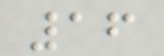16
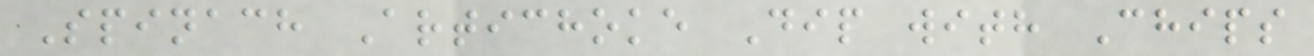Spinach Artichoke Dip with Chips
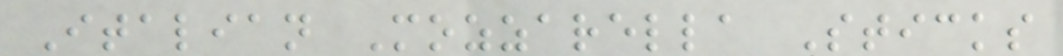Italian Mozzarella Sticks
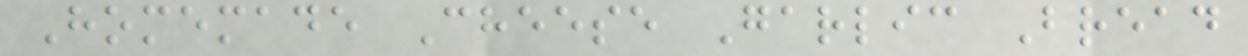Homemade Cheese Garlic Bread
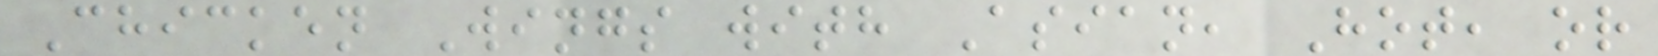Chicken Wings with Asian, Hot, or
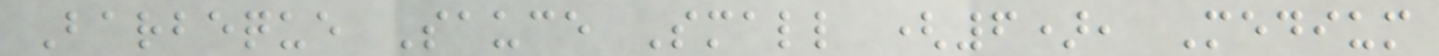Barbeque Sauce Small (6), Medium
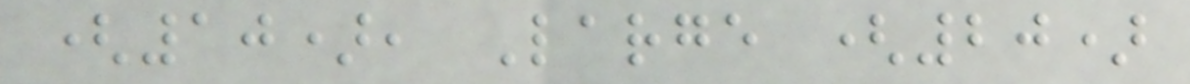(10), Large (20)
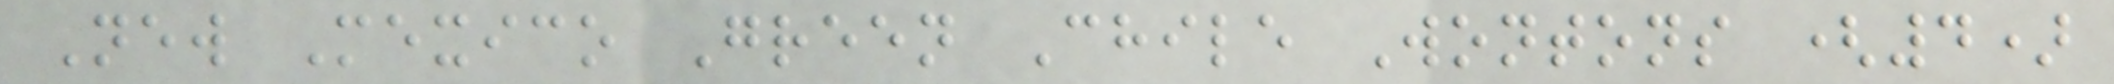New Mexico Green Chile Wontons (4)
